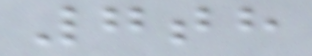7th
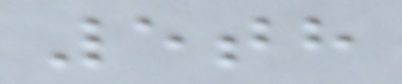5th
